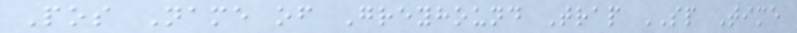Pos Name of Greyhound Trap SP Time
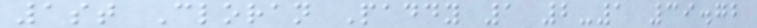1st Cloran Paddy 1 2-1 39.72
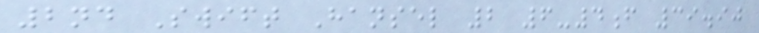2nd Swift Hansel 2 6-4f 39.90
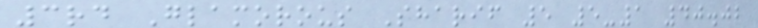3rd Glamorous Sharif 5 5-1 40.02
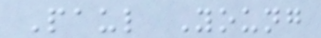Paul Young
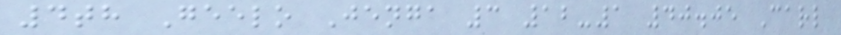4th Geelo Jenga 3 12-1 40.05 Carl
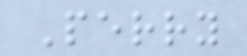Perry
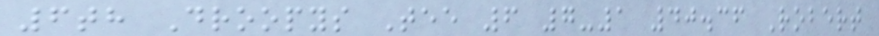6th Droopys Tee 6 7-1 40.36 Robert
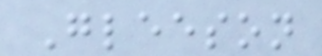Gleeson
